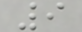9
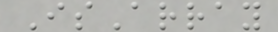IsArray
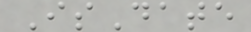IsDate
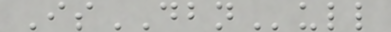IsDBNull
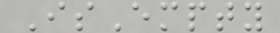IsEmpty
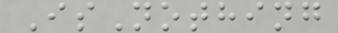IsNothing
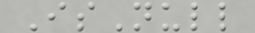IsNull
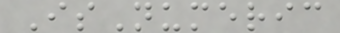IsNumeric
